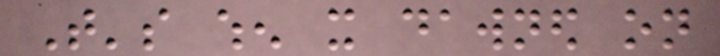That's when it dawned on
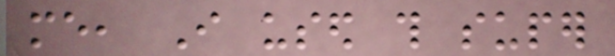me, I used this super
